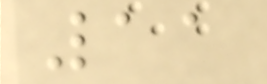11
